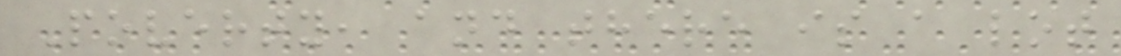Poverty, and there is a lot
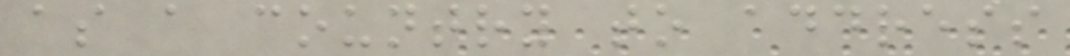as a country to address
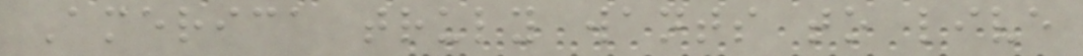America truly wants to live
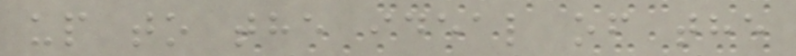up to the ideal of the
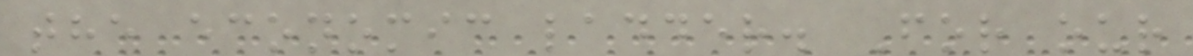the economic ladder. For our
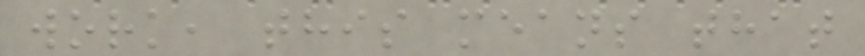work, this means that
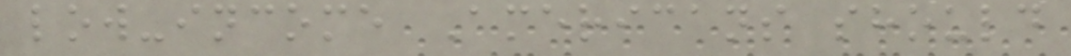low-income Americans should
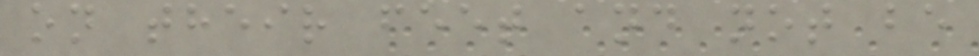on their feet and not be
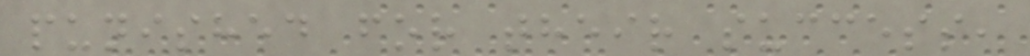punished for their success,
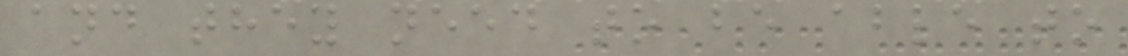and they need to be able to
